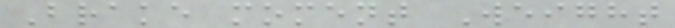Brake moment Weight
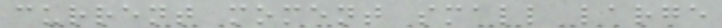current moment small large
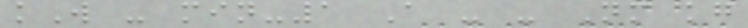kW - min-1 A - - Nm kg
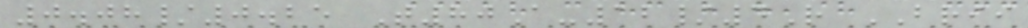0.08/0.25 T80A-12/4R BRII
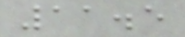11.5
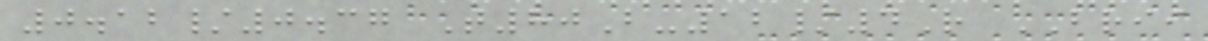0.12/0.37 T80B-12/4R BRII
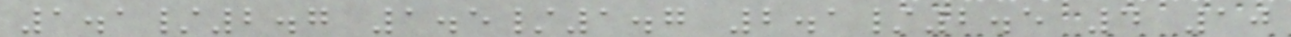1.1/2.7 1.5/1.7 2.1/2.5 4 10
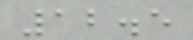12.5
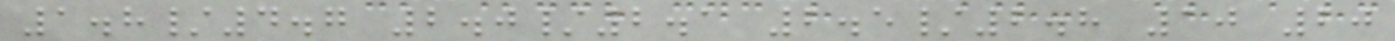1.8/4.7 2.0/2.1 2.5/2.8 10 20
